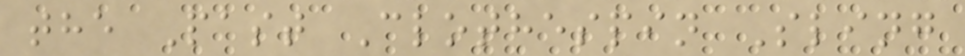the Past Clothespin Sling
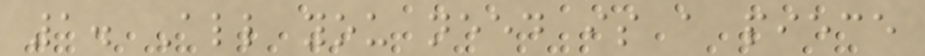1. All you need is a piece
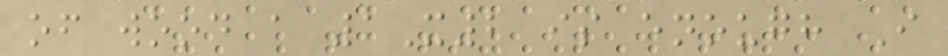of wood a 1X2 is enough I
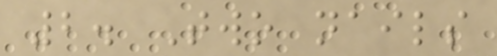2. Two nails
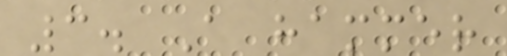3. A hammer
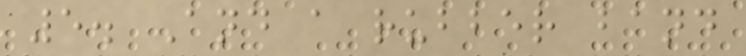5. And a rubber band
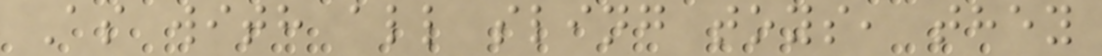As with all sling toys, they
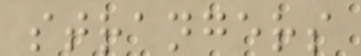strangers
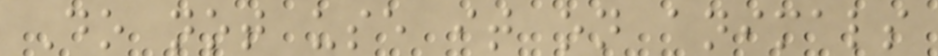Do not use it on animals
